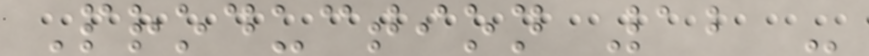Production 12 -
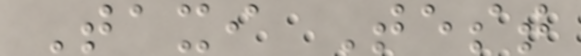Taxi Test
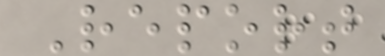Report
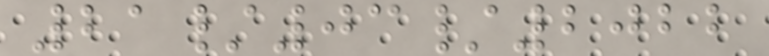21/03/2022
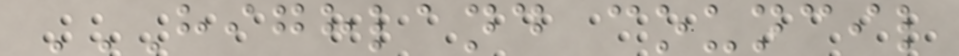HIGHLAND COUNCIL
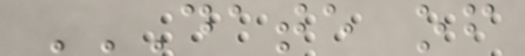DATE OF
